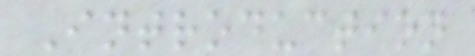Introduction
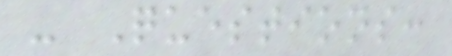- Questions:
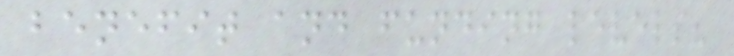benefit and funding levels?
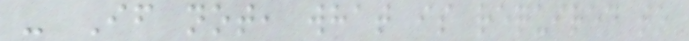- If not, what is required to
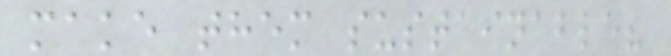make them sustainable?
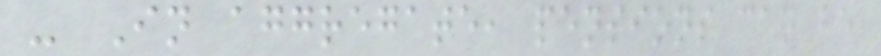- In aggregate, pensions can be
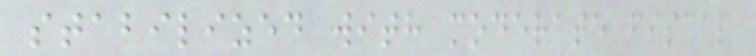stabilized with moderate fiscal
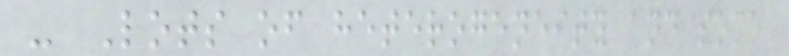- Lots of heterogeneity and some
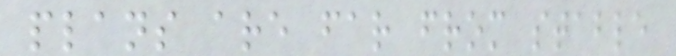plans are far from stable
